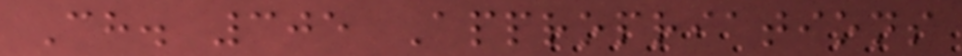Ch. 305 Appropriations
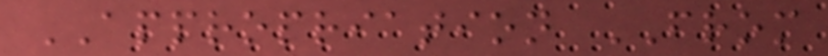APPROPRIATION FROM
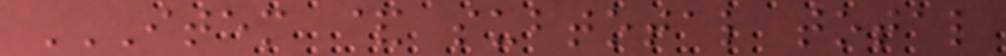ITEM & SUBTOTAL TOTAL
